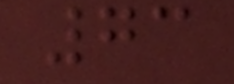73
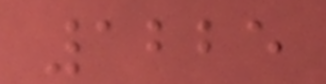1225
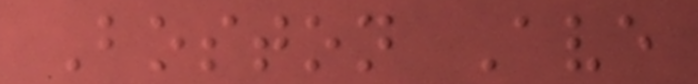Boston Ave
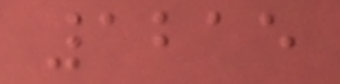1215
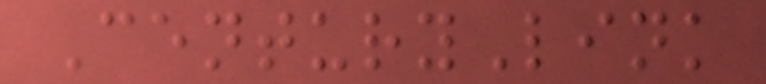CenturyLink
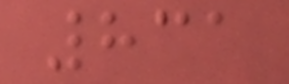831
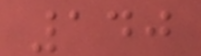140
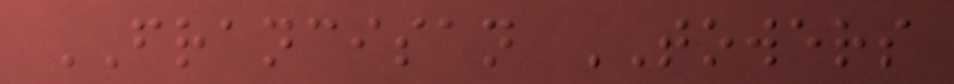FRANCISAN TOWERS
